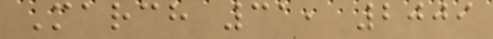March 31, 2009
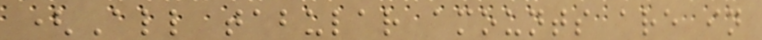(All tabular amounts are in
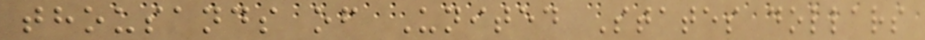thousands of United States dollars
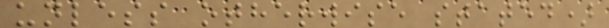unless otherwise stated)
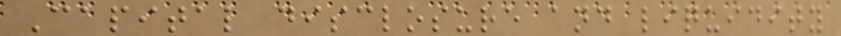Capital disclosure and liquidity
